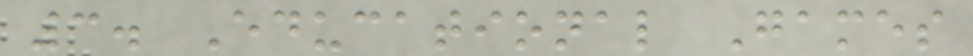3. Educational Games
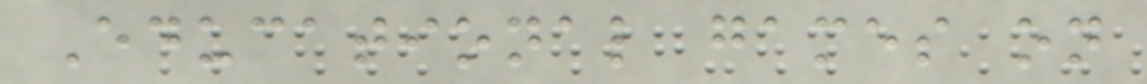Educational games on
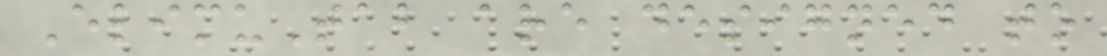ElimuTab are designed to
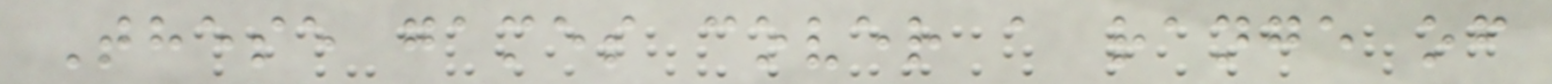These games cover a range of
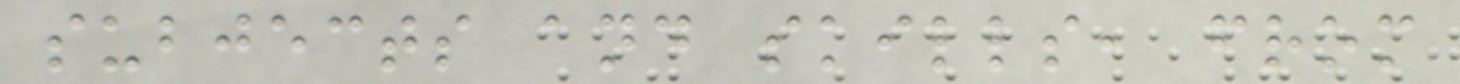subjects and skills, from
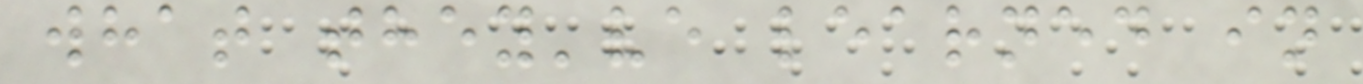what they've learned in
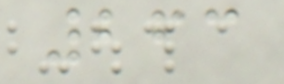263
